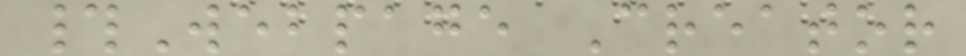#Webpage Creator
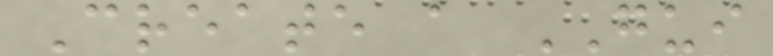Create a GUI
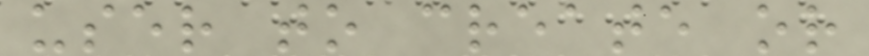user to create or
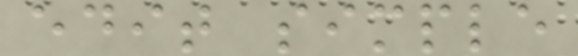edit simple
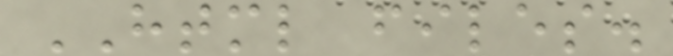HTML files.
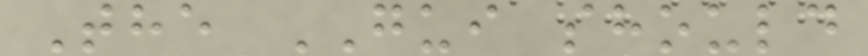The GUI should
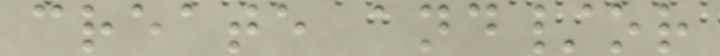create and/or
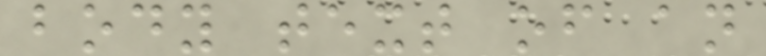body text of an
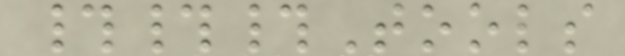###Tools
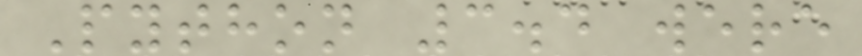Python 3.4 were
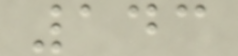143
